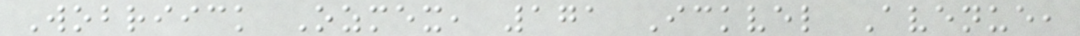Wobriick Ozmex, 171 Ickvel Avenue,
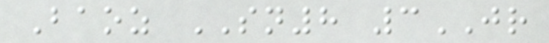Baoz SN8 3JR
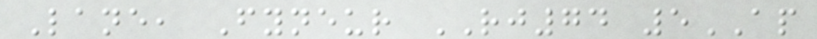Lane, Fyneur RJ74 5AP
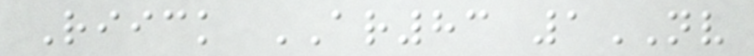Riick AR83 1NV
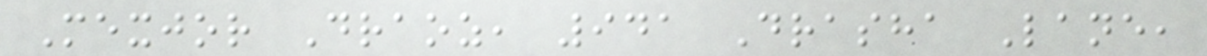Mexjor Draoz, 941 Drasha Lane,
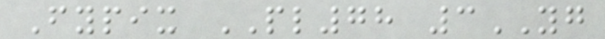Fypix PL78 3YG
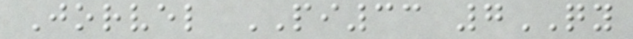Jorvel PI33 7QY
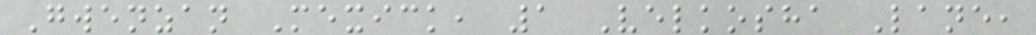Gwenzan Mexick, 1 Velkosha Lane,
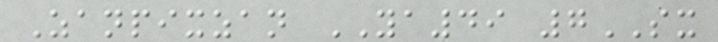Zanpixzan YA49 7SX
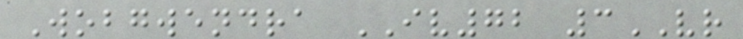Wobgwendra IV72 3VR
